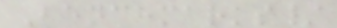Benchmarks/
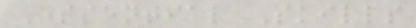Essential Skills
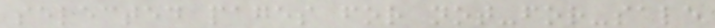selected pages for not-for-sale
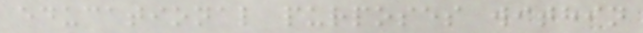educational purposes within
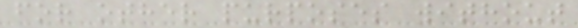for other purposes without
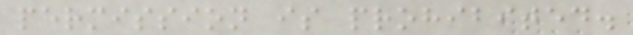permission is prohibited.
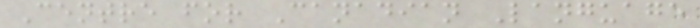Centre for Canadian Language
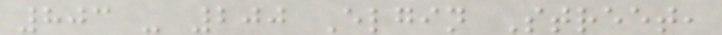803 - 200 Elgin Street,
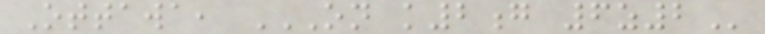Ottawa, ON K2G 6Z2
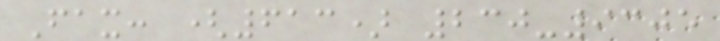Fax: (613) 230-9305
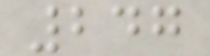247
